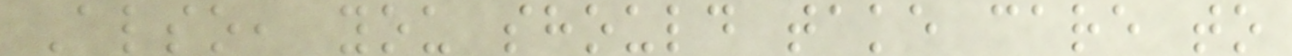Also, you should take care to
